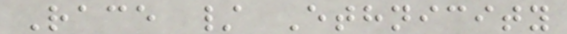Race / Ethnicity
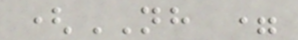(NH =
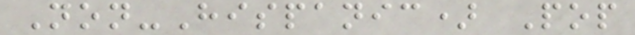Non-Hispanic) Pop
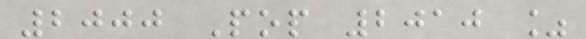2000 Pop 2010 %
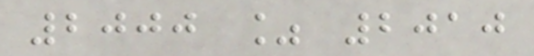2000 % 2010
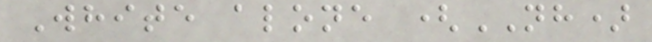White alone (NH)
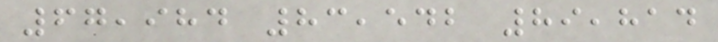67,984 83,542 89,814
